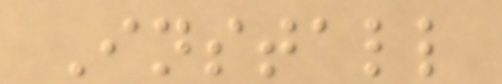Install
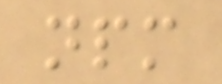npm
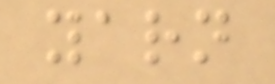yarn
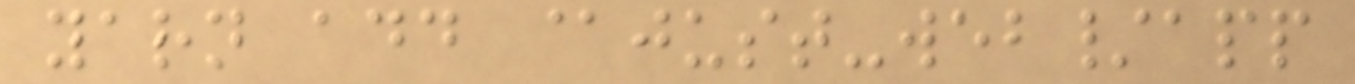yarn add @just-web/app
